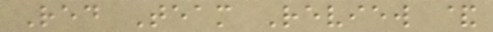Red Team Review &
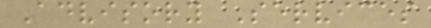Advisory Services
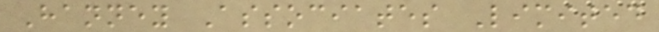Hanney Associates Limited
